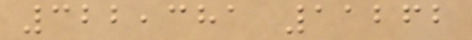322,381 11262
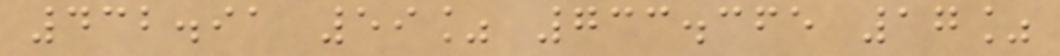432.91 59% 733.365 17%
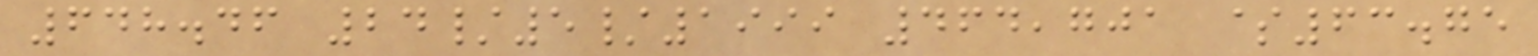648.46 24/5/1999 464,701 $63.75
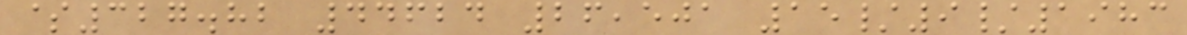$327.82 44624 26,501 15/9/1983
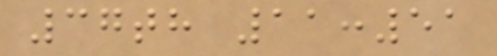37th 11:51
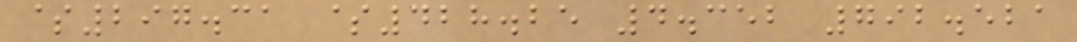$297.31 $428.25 4.352 792.521
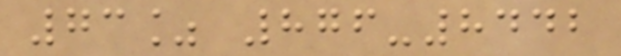73% 876-8442
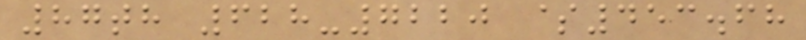87th 628-7220 $453.68
